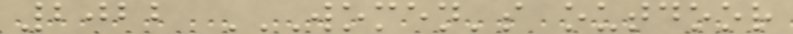2022 WOMEN'S OUTDOOR
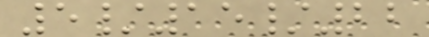5/15/22
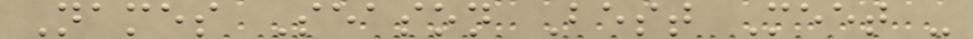Names Season Best Meet -
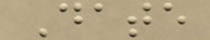Date
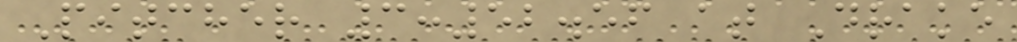Pitcher 3:52.56 at Drake
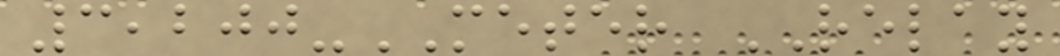3,200-METER RELAY
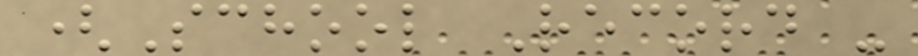(School Record -
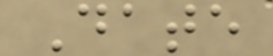Date
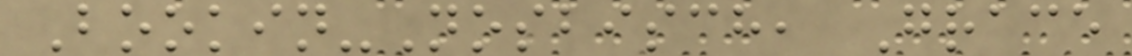Bookin-Nosbisch, Grace
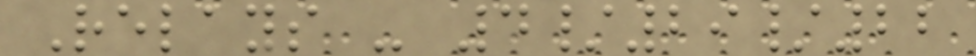Relays - 4/29/22
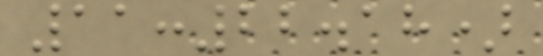11:22.18)
